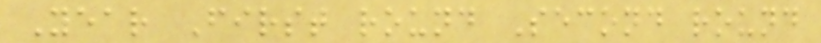Year First round Second round
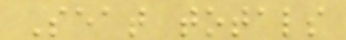Seat totals
